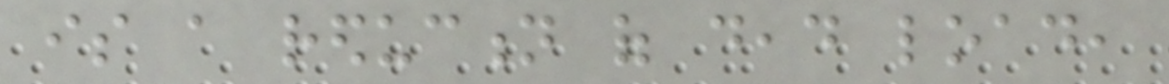is a reduction of dead load,
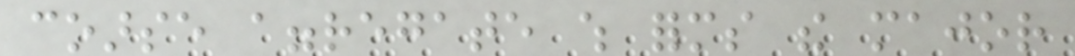coarse aggregate which forms the major
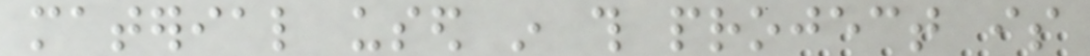material used in this project is
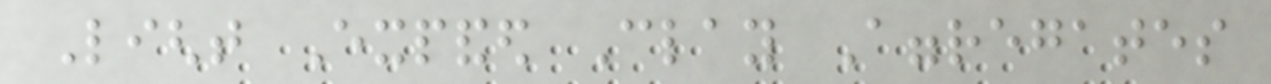Light Expanded Clay Aggregates
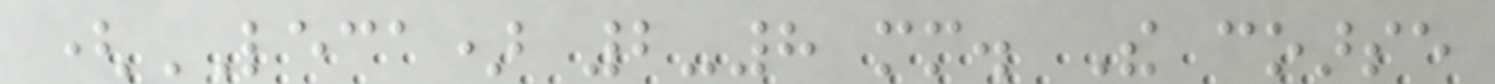(LECA) 2-8 mm. The coarse
